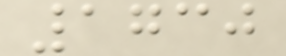1730
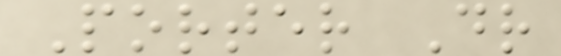Porter Dr
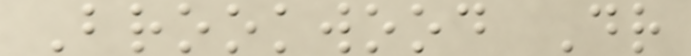Brookwood Dr
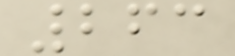263
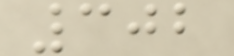302
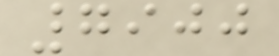7900
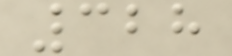328
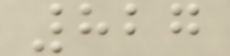827
